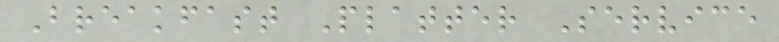Breakfast Platter Service
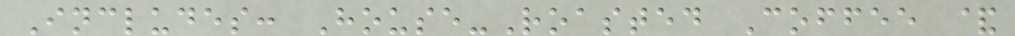Includes: House-Roasted Coffee &
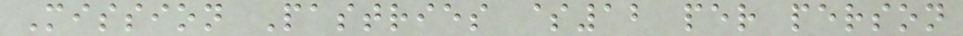Mission Pastries $12 per person
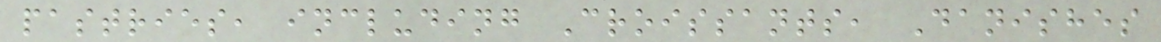pastries, including Croissants, Danishes
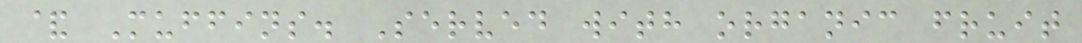& Muffins. Served with organic fruit
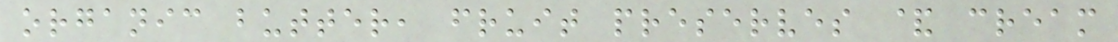organic butter, fruit preserves & cream
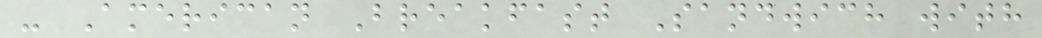- American Breakfast Sandwich with
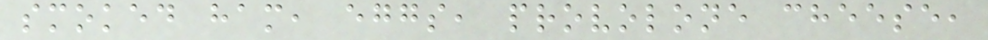smoked ham, eggs, provolone cheese,
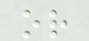or
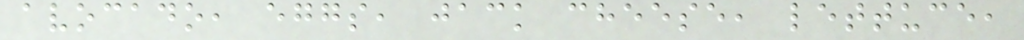avocado, eggs, jack cheese, lettuce,
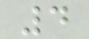4
